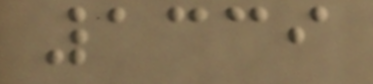1339
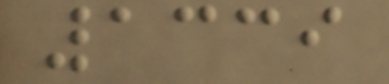1339
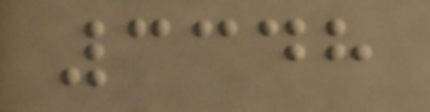3348
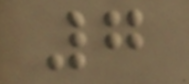7
